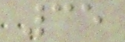35
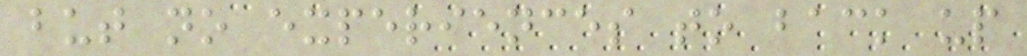but no experiences to back up
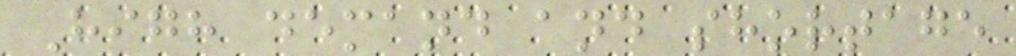High demand and shortage
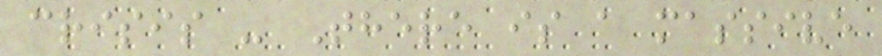crisis - There is a massive
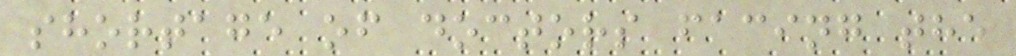shortage of doctors facing the
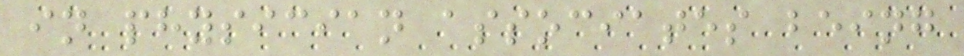in physician associates being
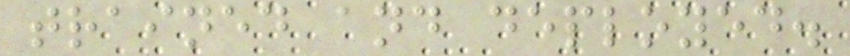trained and deployed.
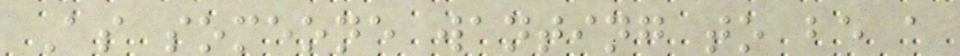As someone wanting to be a
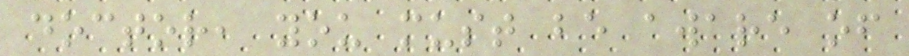doctor, you must be aware of
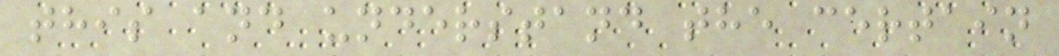this and understand the certain
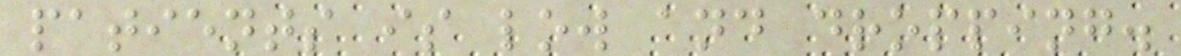patients is low and dropping.
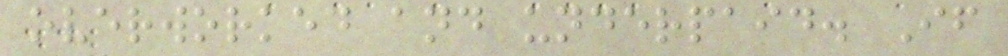overworked and underpaid. If
